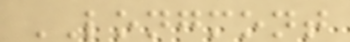LONGMONT
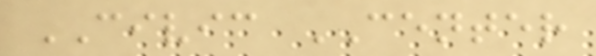CIVIC CENTER
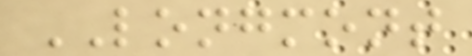LONGMONT
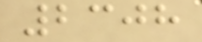2308
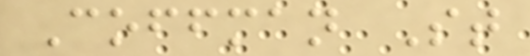Coffman St
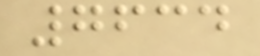7634
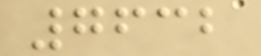7632
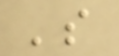's
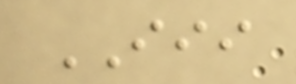III
